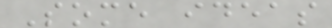Some ideas
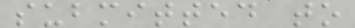submitted to
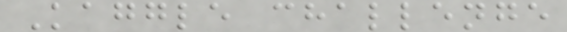Kaggle challenge
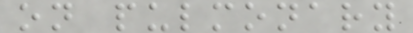on pulmonary
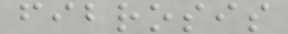fibrosis
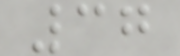37
